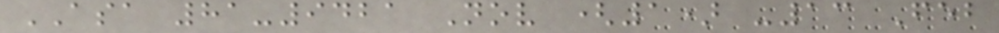ASA 81-9421 Nov (1) -13 Feb
